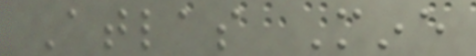Atlas Mine
